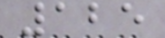125
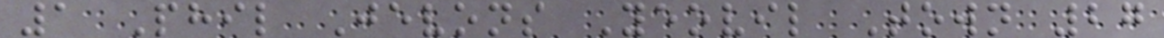1 Phil Jevons Yeovil Town 27
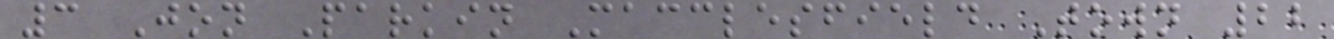3 Jon Parkin Macclesfield Town 22
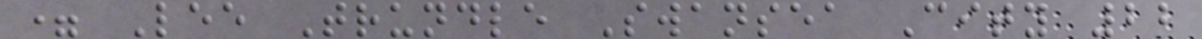= Lee Trundle Swansea City 22
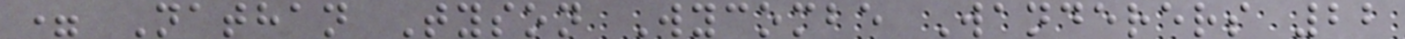= Nathan Tyson Wycombe Wanderers 22
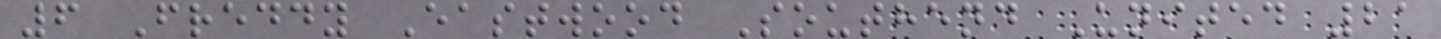6 Freddy Eastwood Southend United 21
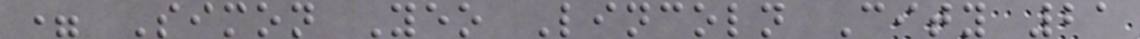= Simon Yeo Lincoln City 21
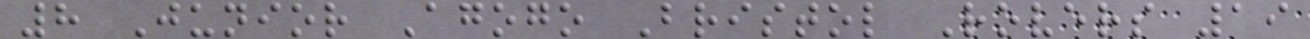8 Junior Agogo Bristol Rovers 19
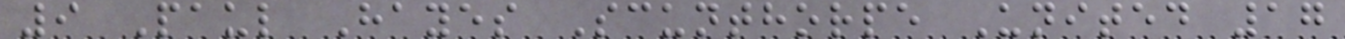9 Paul Hayes Scunthorpe United 17
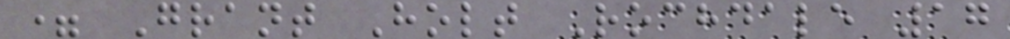= Grant Holt Rochdale 17
